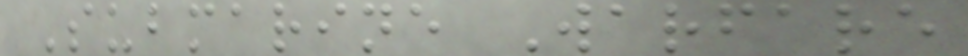Submarine Warfare
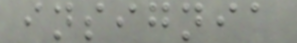insignia
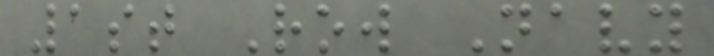1st Row Navy
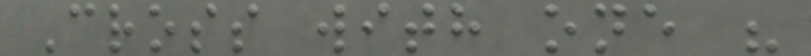Cross with one "
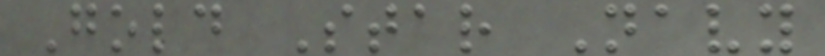Gold Star Navy
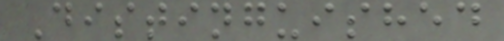Distinguished
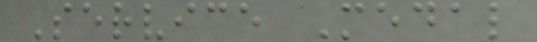Service Medal
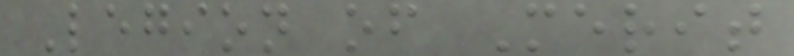Legion of Merit
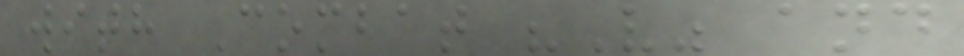with Combat "V" and
